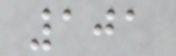101
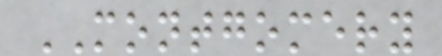MONTGOMERY
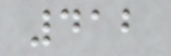412
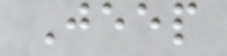Jeep
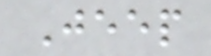Jeep
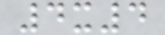4x4
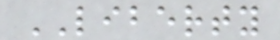LIBERTY
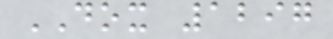DOX 1297
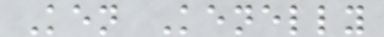Ken Kenelly
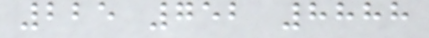225 752 8888
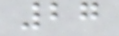27
